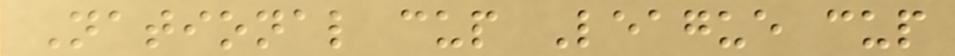National cup League cup
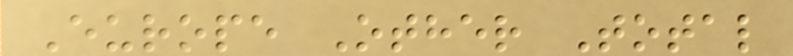Europe Other Total
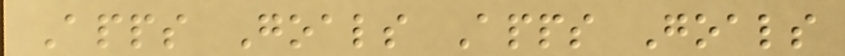Apps Goals Apps Goals
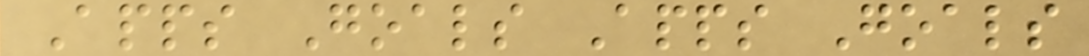Apps Goals Apps Goals
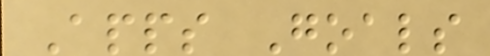Apps Goals
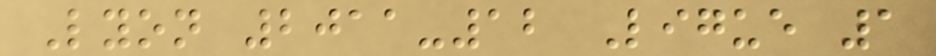Lyon 2011-12 Ligue 1
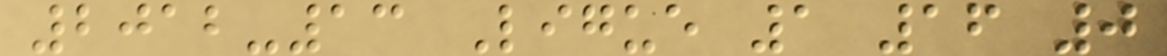2012-13 Ligue 1 16 0
